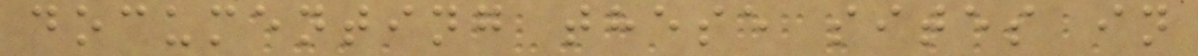documenting these sites in
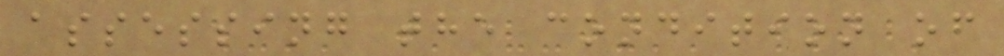assessing the condition of
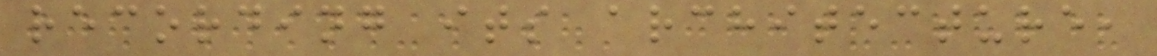recording its architecture,
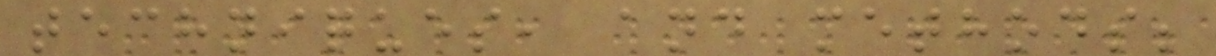techniques, and methods;
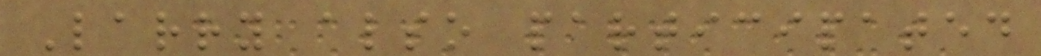Larry also participated
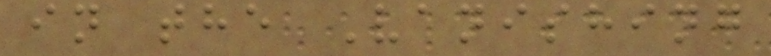in the Vanishing
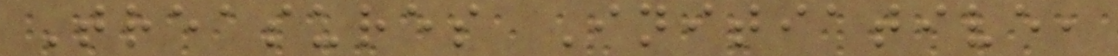Treasures Initiative,
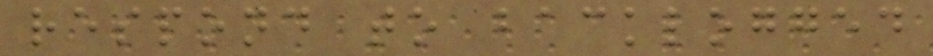respond to backlogged
